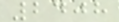2408
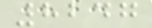8247
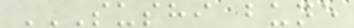SUSHI BUNE
